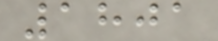1801
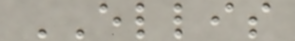ELLIS
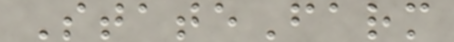StateFarm
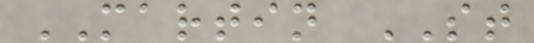MARTIN ST
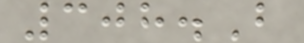308.B
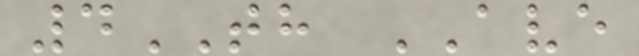4TH AVE
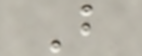B
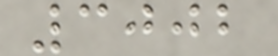3002
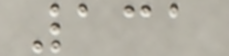131
